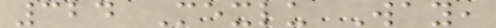324 Mexlu Way,
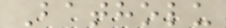Batholu
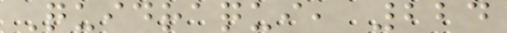Quidraqui, 224
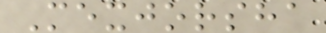Mexjorsha
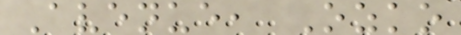Avenue, Ozko
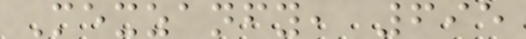Mexzanfy, 695
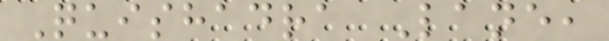Quishadra Lane,
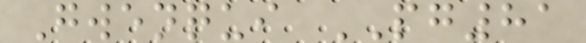Gwenqui PG81
